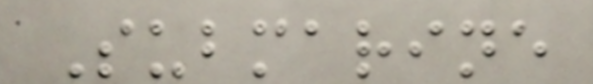Submarine
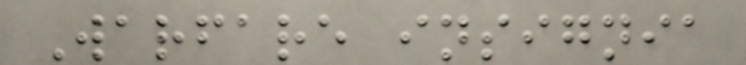Warfare insignia
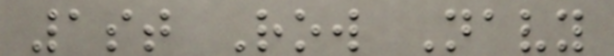1st Row Navy
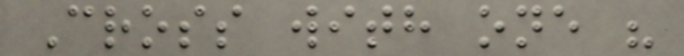Cross with one "
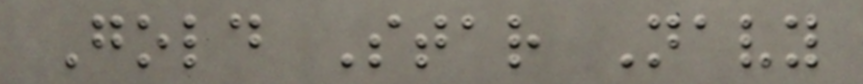Gold Star Navy
